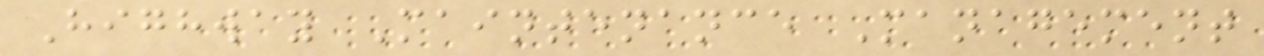Highway Maintenance Management
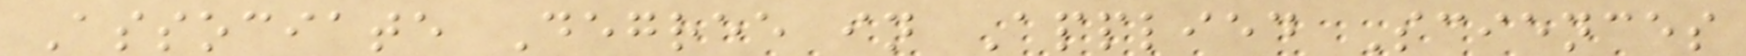Associate Degree in Applied Sciences
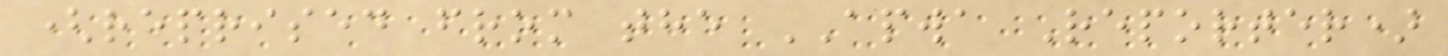(reprised from the APWA Reporter)
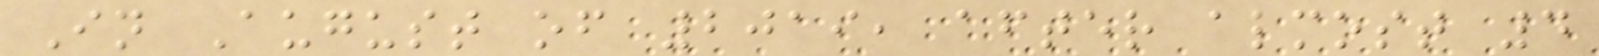In August of 2019, after almost 4
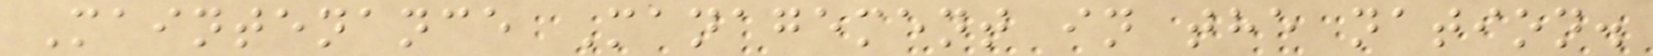Maintenance Management in the nation.
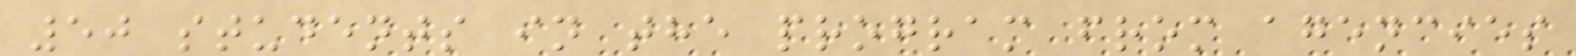50 students in the program from agencies
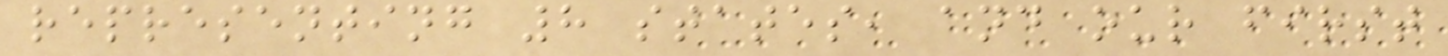representing 8 states, and our first
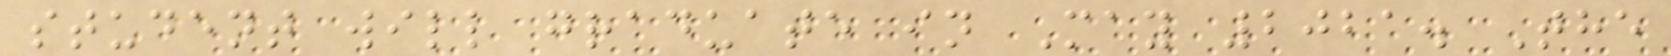student will graduate in May 2021. The
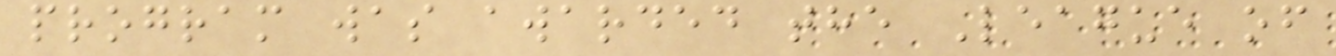program was awarded the League of
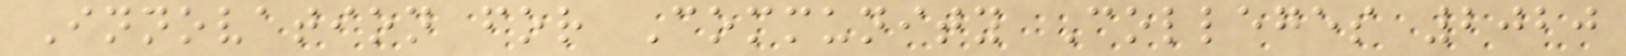Innovation for Community Colleges 2020
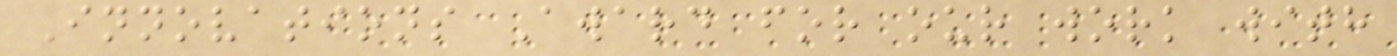Innovations Award for our work with
